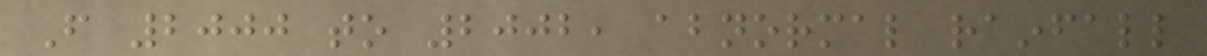From 2000 to 2002, abnormal rainfall
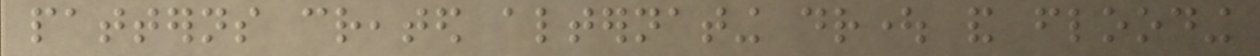patterns created alternating drought and flooding
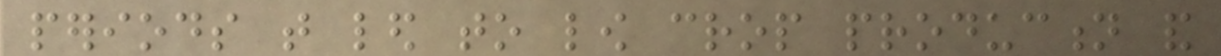periods that led to low crop production and
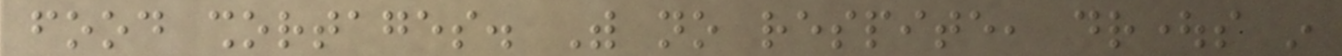food shortages. With no respite, droughts in
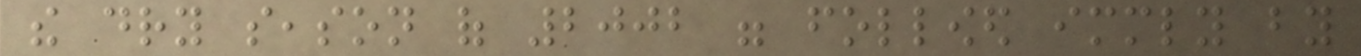the dry season of 2002 were followed immediately by
